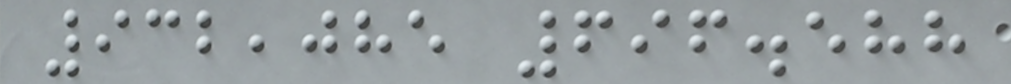932,085 696.588
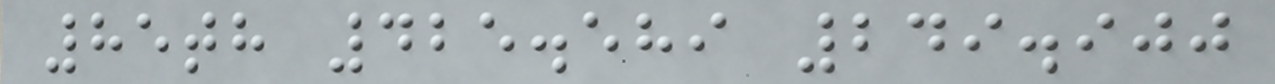85th 425.589 249.900
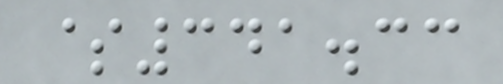$341.33
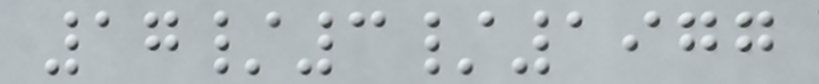17/3/1977
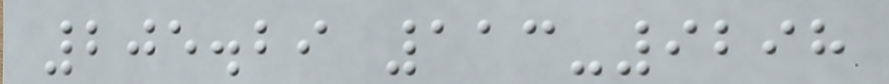205.29 113-9298
